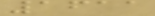1611
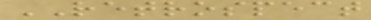RETROSPECT
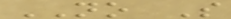NO S
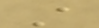A
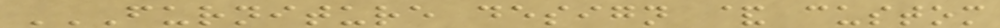FURNITURE DESIGN & CUSTOM
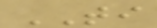TI
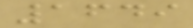1649
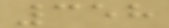358
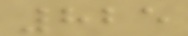825
